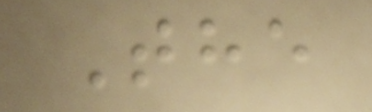The
